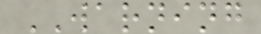WARNING
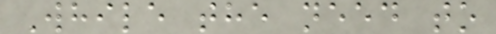While the need to
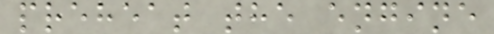preheat the engine
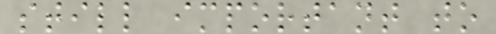still important to
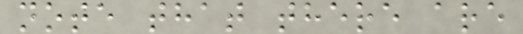note that there are
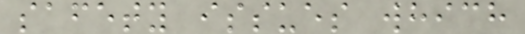safety issues which
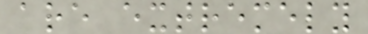are extremely
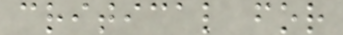critical for
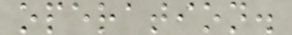operation.
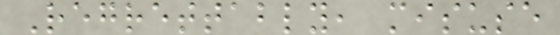Regrettably, misuse
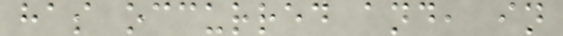has occurred and, in
